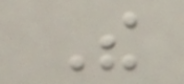The
